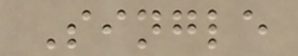Single
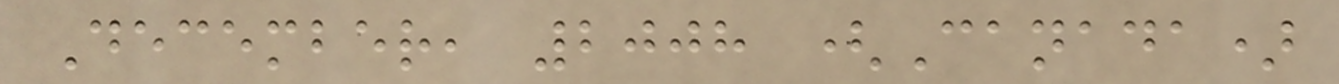December, 2008 (Canada)
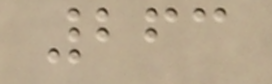263
